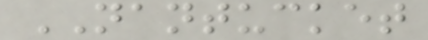NANTUCKET
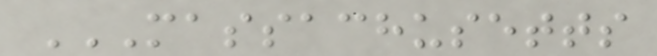MASSACHUSETTS
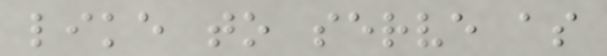like to serve as
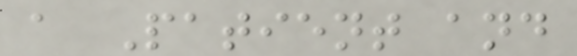a Patient and
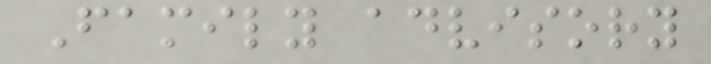Family advisory
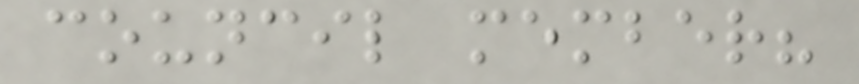council member?
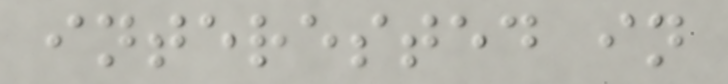interested in
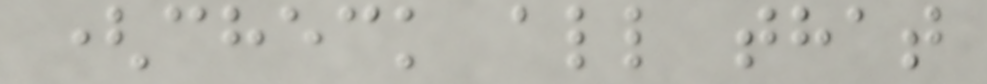(check all that
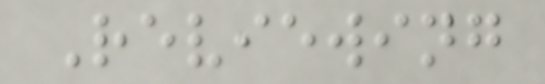Reviewing
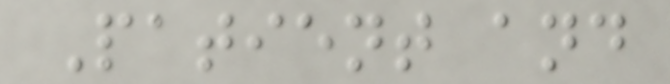Patient and
